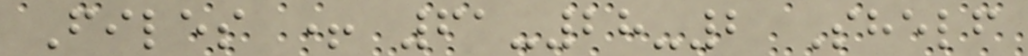Files + 61-28-2 Shelf
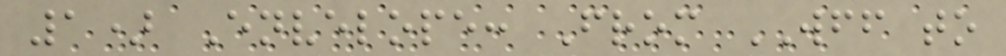1) Envelope: From WFF to
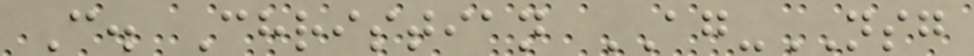C. Christian AG-NSG
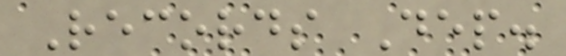Records Dep.
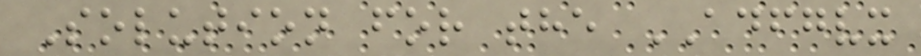Solution for the ADFGVX
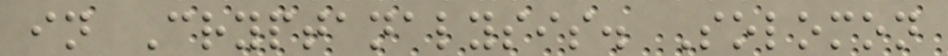in Cryptanalysis. Solomon
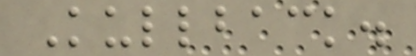Kullback.
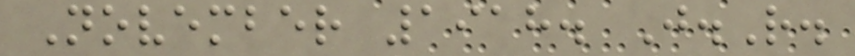November 1918. J.R.
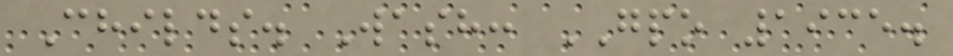Childs. Wash: GPO 1935.
